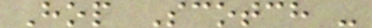Hop Scotch -
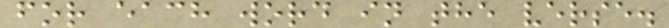for each word in the verse.
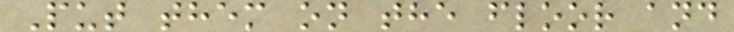Put them on the floor and
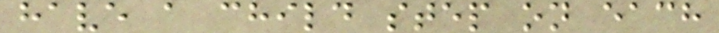have a child step on each
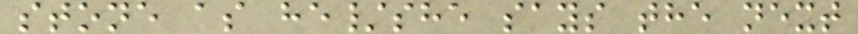stone as he/she says the next
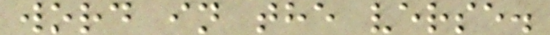word in the verse.
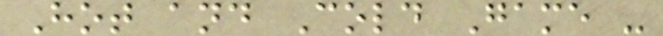Hot and Cold Game -
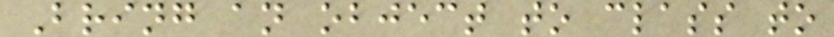Bring an object to class to
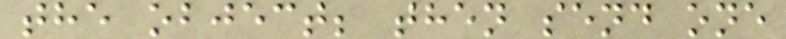the object; then send one
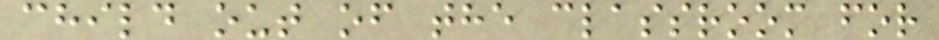child out of the classroom for
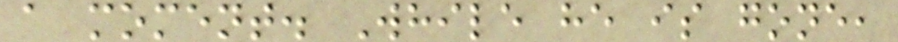a moment. While he is gone,
